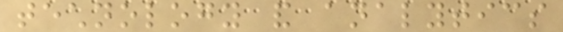technology and analytics
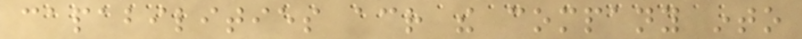capabilities across the company into
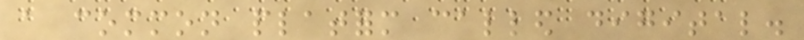a common platform called digital.
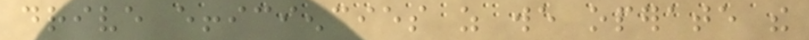drive efficiencies as we operate the
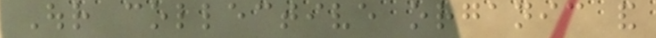Our collective organic and
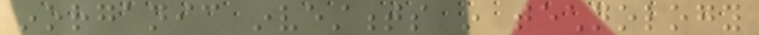inorganic investments in technology
